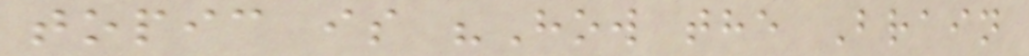topic is "How the Brain
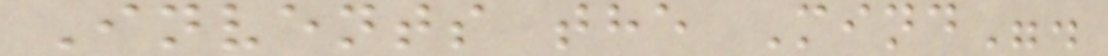Invents the Mind".
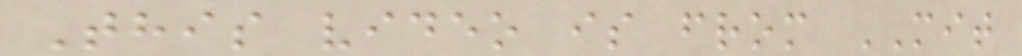This video is from MIT
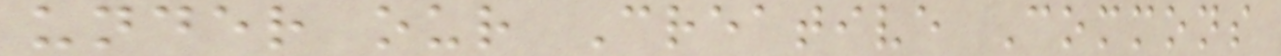under our Creative Commons
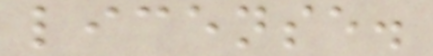license.
